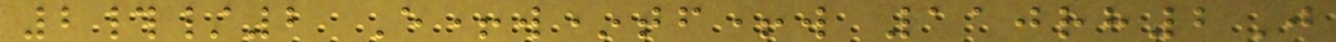2#/2 E+w*tf+w 110rh2J
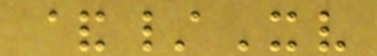&/Xv
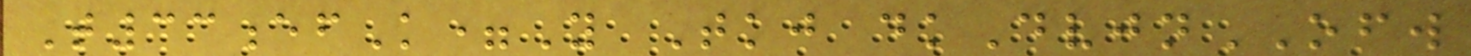T33efK=Y Tkj dkDvjnOFW
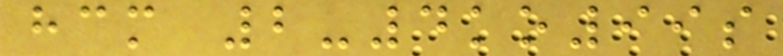hcm 2-4ko99s
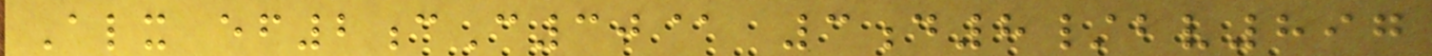Alx ef2cC30@ 3d8/bv897
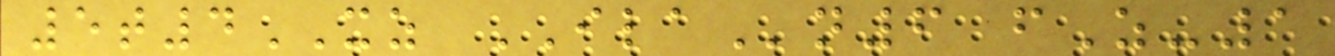5t4XZ ILAn6 fZ-1
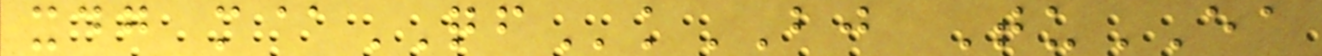xdg m@QFkBJ TuEA
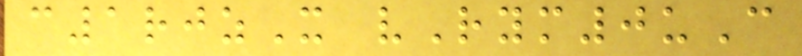c1rjzX vRym0uC
